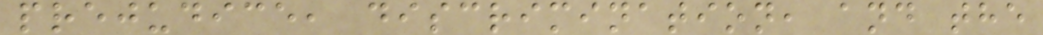prejudice, discrimination, and the
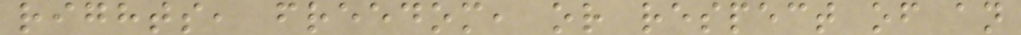rights, freedom, or respect of an
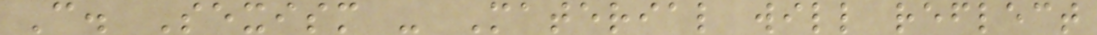C. Sexism - Material will reflect
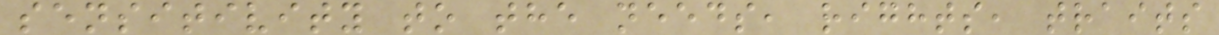sensitivity to the needs, rights, traits
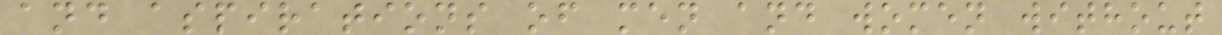and aspirations of men and women without
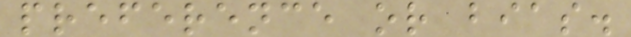preference or bias.
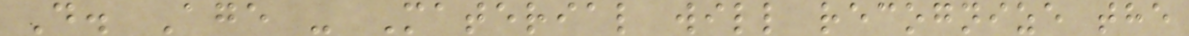D. Age - Material will recognize the
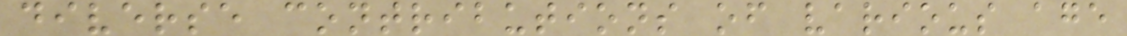diverse contributions of various age
